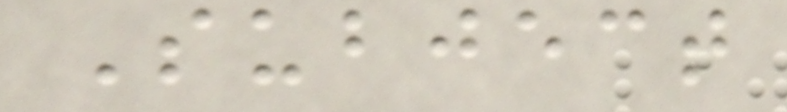Subject
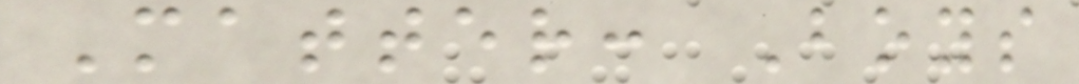Matter: Boys
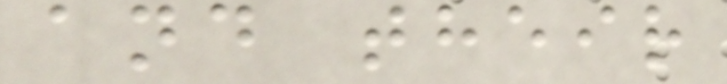and their
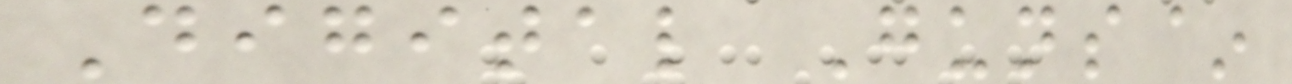Digital Guns~
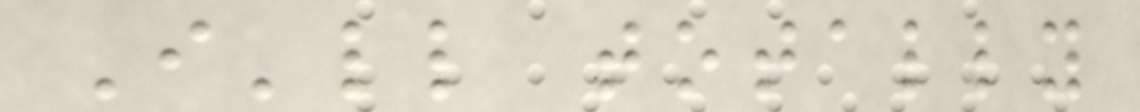I'll totally
